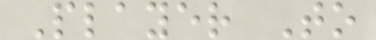Player To
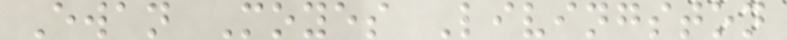Ewan Moyes Livingston
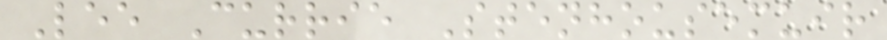Lee Currie Stenhousemuir
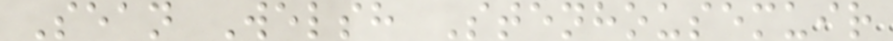Sean Welsh Stenhousemuir
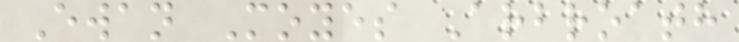Ewan Moyes Arbroath
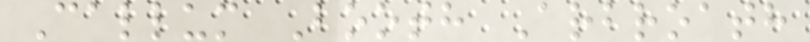Callum Booth Arbroath
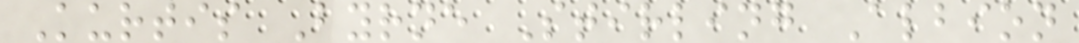Kurtis Byrne Stirling Albion
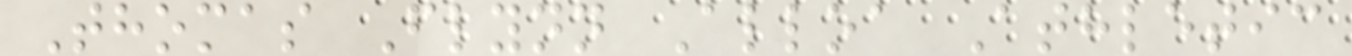Thomas Flynn Alloa Athletic
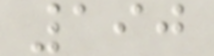190
